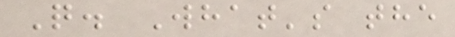Q. What's the
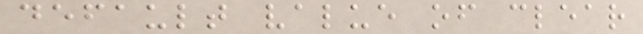default value of clear
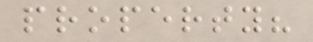property?
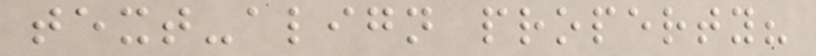text-align property?
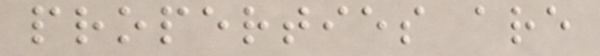properties are
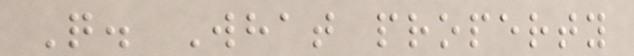Q. What property
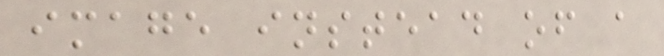image instead of a
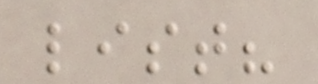list?
